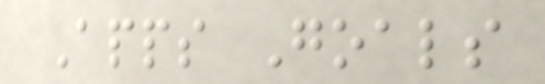Apps Goals
